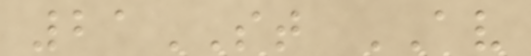21ST AV
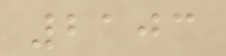2103
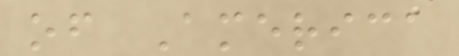of America
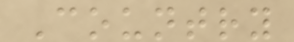Country
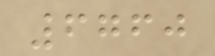6760
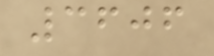3606
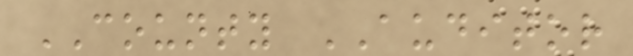COUNTY AUDITOR
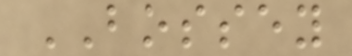BOSSEY
